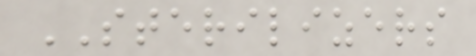STERILIZERS
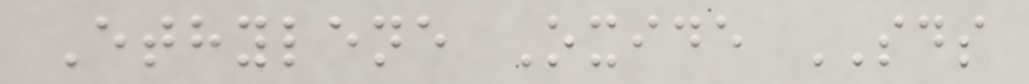Ethylene Oxide SDS
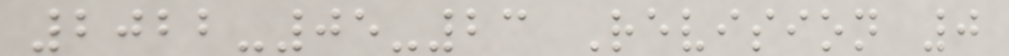2022-05-23 Revision 0
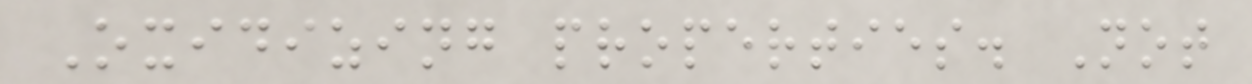Oxidizing properties. Not
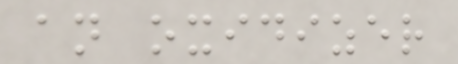an oxidizer
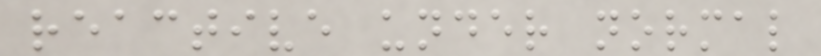reactive under normal
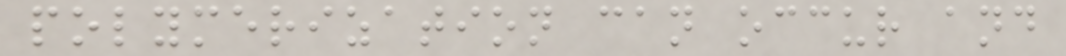polymerization can occur and
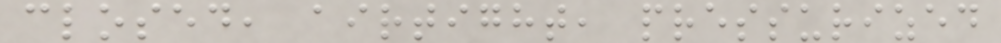closed, airtight, pressurized
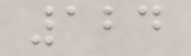124
